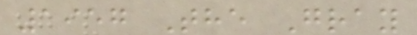1957 The Gray
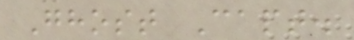Ghost Capt.
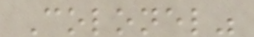Colonel"
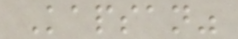Kapsan"
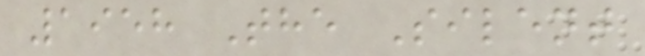1958 The Silent
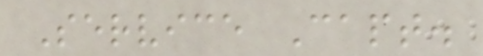Service Capt.
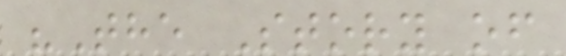"The Story of
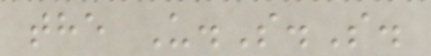the U.S.S.
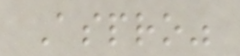Aspro"
